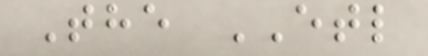The ETL
